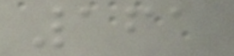161
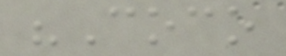"Coco
